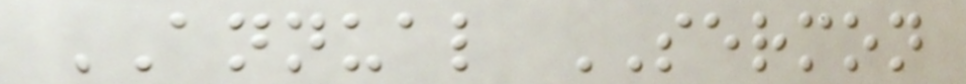ANNUAL SERMON
